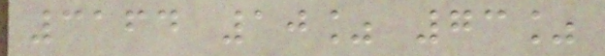3164 10% 73%
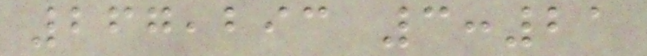267,293 3:21
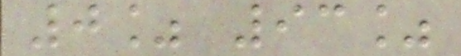0% 93%
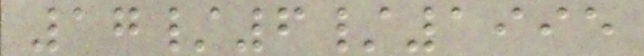17/6/1995
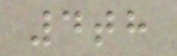4th
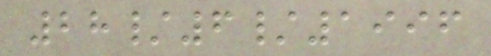28/6/1996
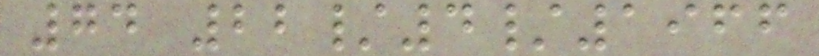74 22/4/1966
